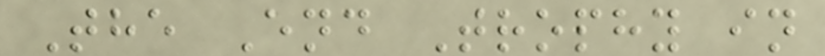The End Trophy in
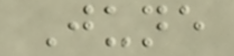June
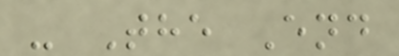- The End
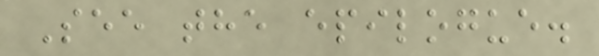See the epilogue.
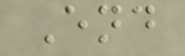End
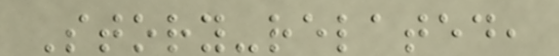Story-related,
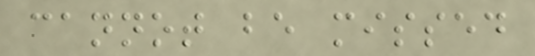cannot be missed
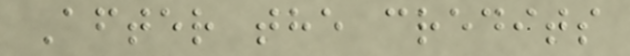After the credits
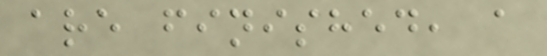are finished, a
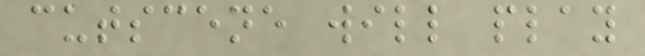cutscene will play
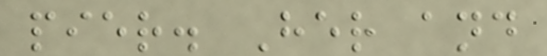pier. Her and
